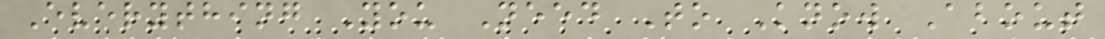Everything You Need To Know About
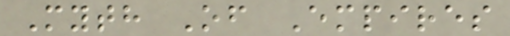Myth Of Empires
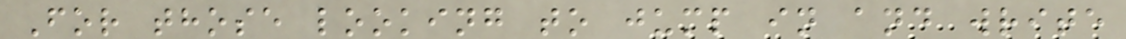For those looking to jump in and write
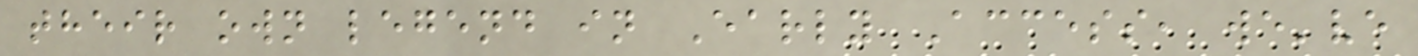their own legend in Early Access, we've
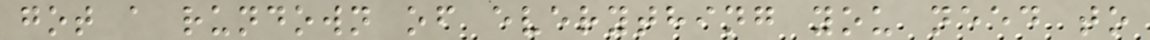got a rundown of everything you need to
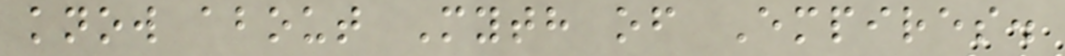know about Myth of Empires.
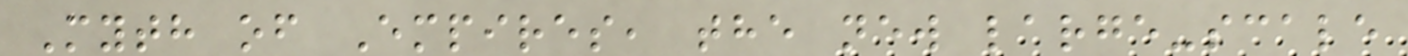Myth of Empires, the new large-scale
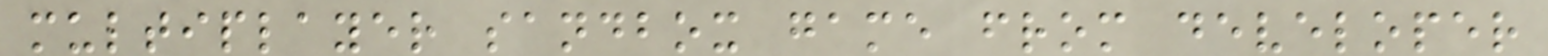multiplayer sandbox game from developer
